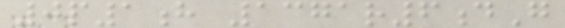0p1h 1371r6dG
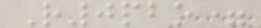R0pbo=
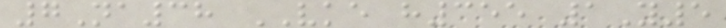7Na38 VKE h355 1Y5
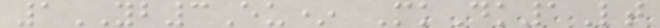1YB3Eu* MkDk1Lt
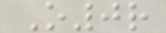O0r
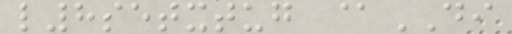l8setxtug @DI
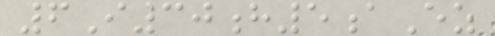6I30h5aEz
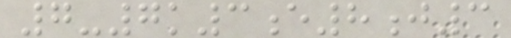7-7k3e8j3
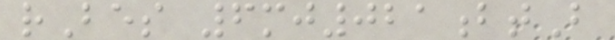rBes 6mj021btB
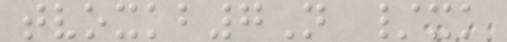tvoxkb7N /xk
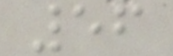56
